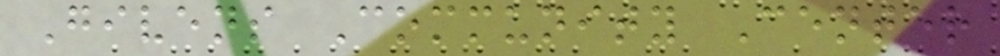Givens Community Center
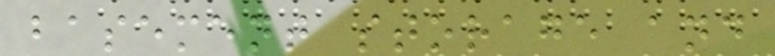basement storage and
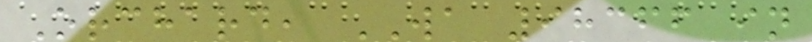Orchard, WA 98366 in
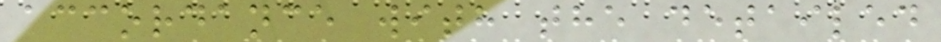accordance with the detailed
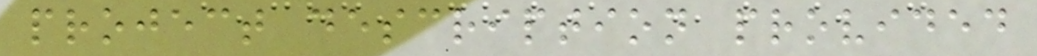project description provided
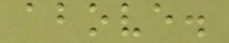above.
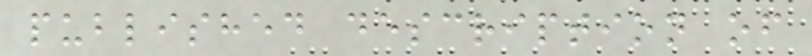published description of
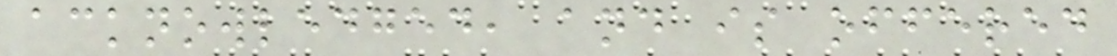acknowledged, and is offered
